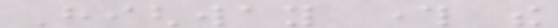Highway through the
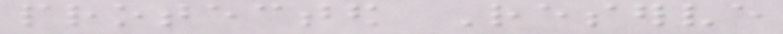protected Reserve
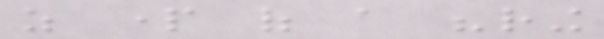as part of a "ring
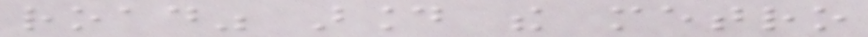road" around the metro
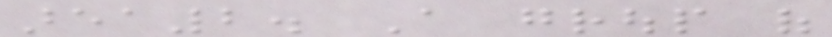area2. A group of
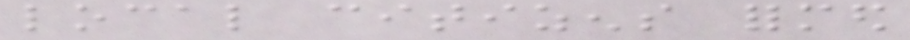local citizens formed
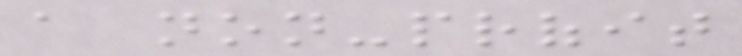a non-profit
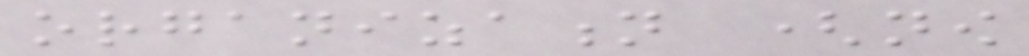organization (now
